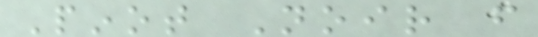Pinot Noir from
